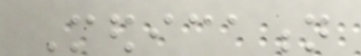Medication
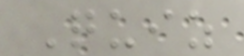Quiz
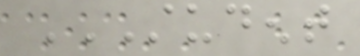STUDENT
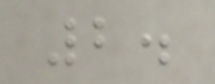2.
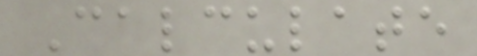Calculate
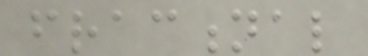fractional
